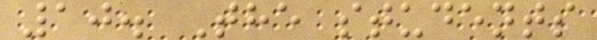10. The students
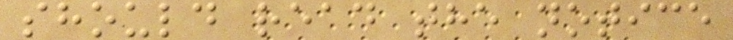should read the notice
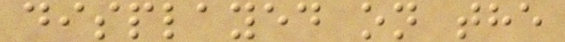displayed on the
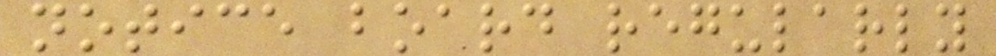notice board regularly
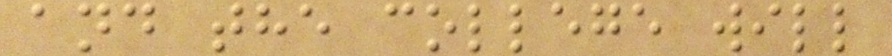and the college will
